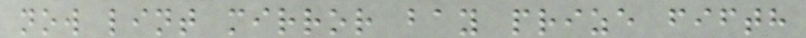now lint mirror bay prize fifth
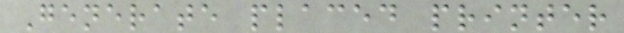Generate placed printer
